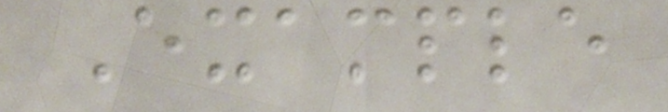Example
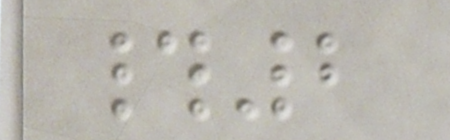#2
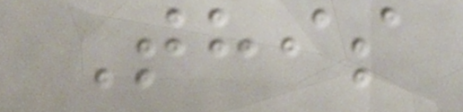This
